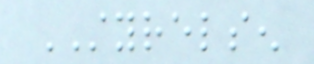STYRELSEN
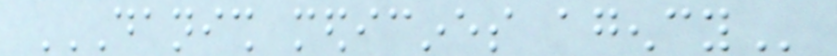DANISH MEDICINES AGENCY
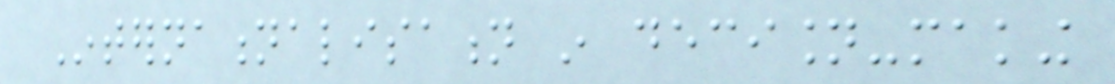Internationalisation in decision-making
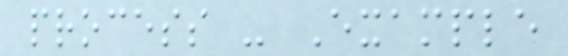process - Example
